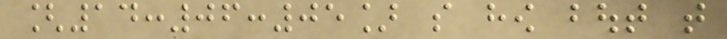[14:06:05] so how bout that
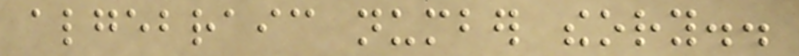algebraic number theory..
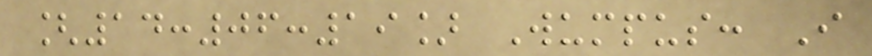[14:06:19] Wumpus: I
